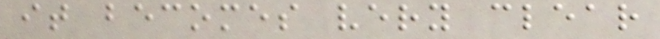it becomes very clear
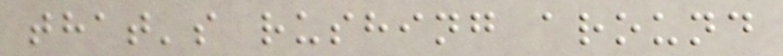that's rushing around
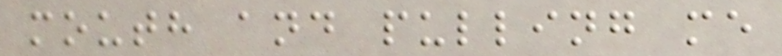mouth and pulling me
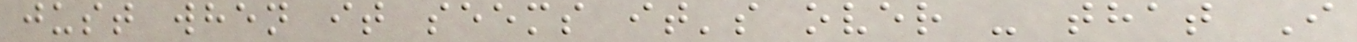just when it seems it's over - that I
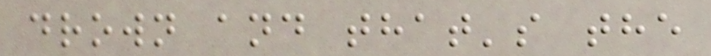drown and that's the
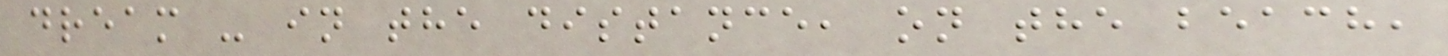dream - in the distance, on the beach,
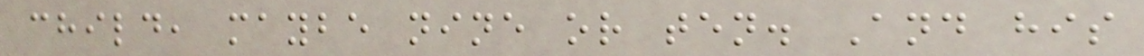child, maybe nine or ten. And his
